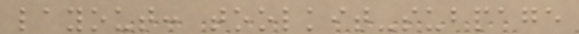layout: toolkit-subpage
